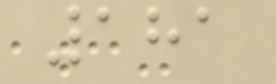181
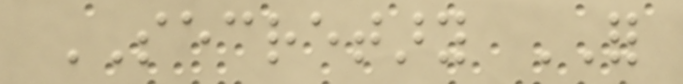SECRETARY FOR
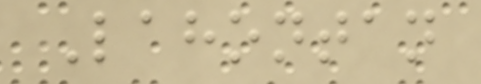Lahontan
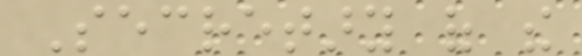Secretary of the
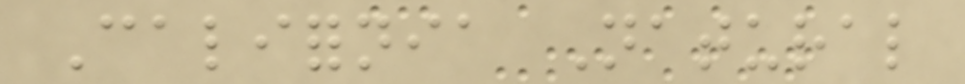California Natural
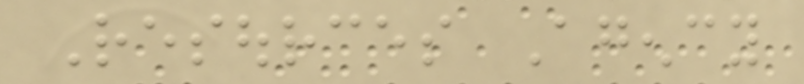Resources Agency
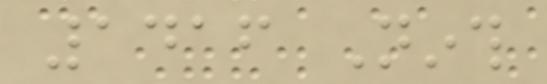1416 Ninth
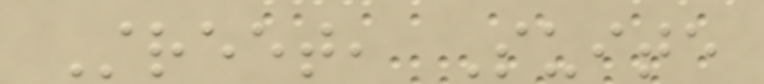Street, Suite
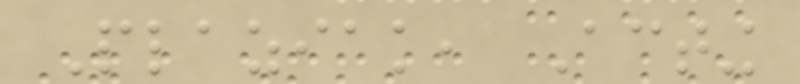Plaziak, Acting
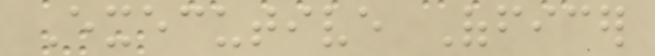Executive Officer
